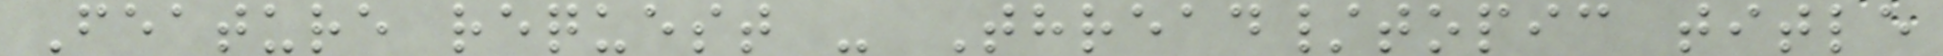Feature request - Thread/topic title
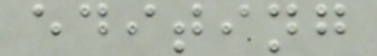editing
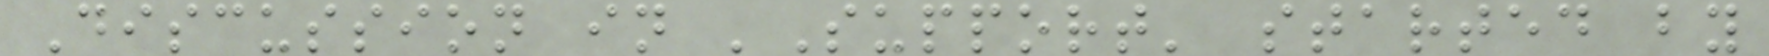Discussion in 'Support' started by
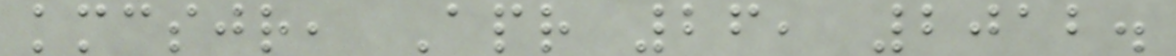kmcsjr, Apr 26, 2012.
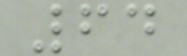64
